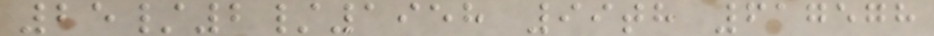25/2/1958 99th 617578
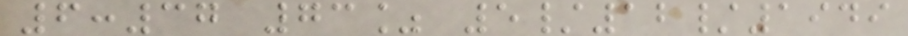6:37 73% 5/12/1949
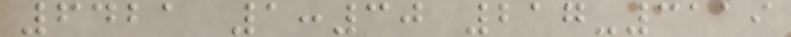6421 1:30 217-3119
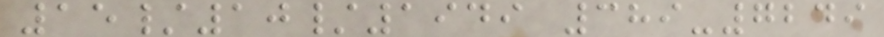15/10/1949 389-7249
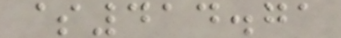$414.71
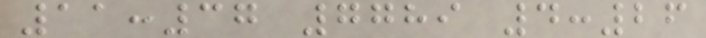11:37 7789 4:26
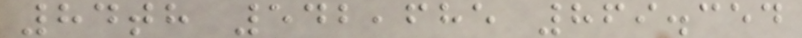84th 542,685 869.354
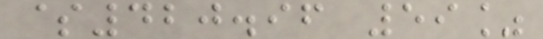$420.96 59%
